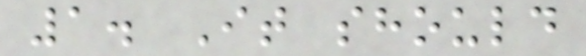1. It should
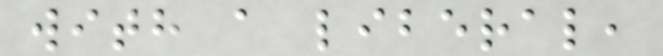with a liberal,
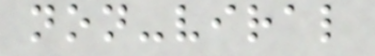non-viral
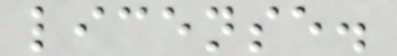license.
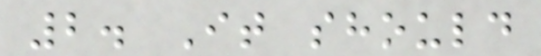2. It should
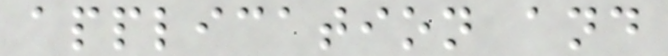application and
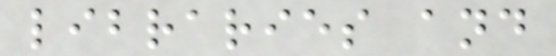libraries and
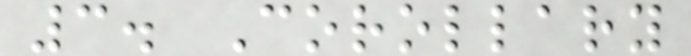3. Corollary
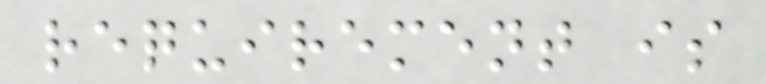requirement is
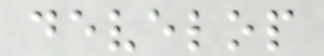develop
